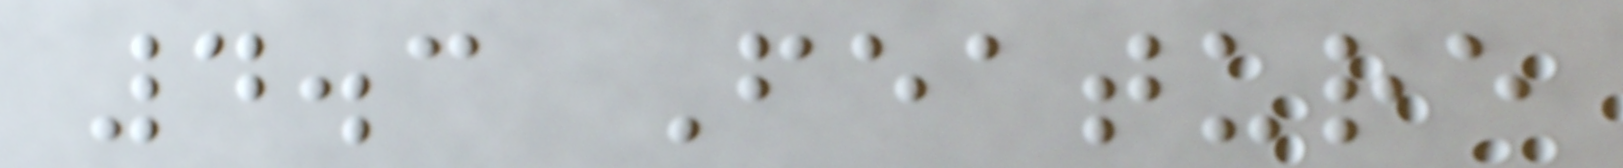4.3 Feature
